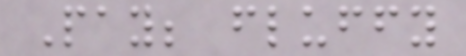Pay; fluffy
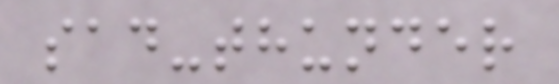sad-thunder
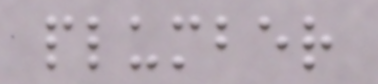plumber
